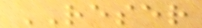RESER
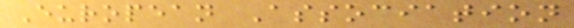European Association
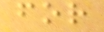for
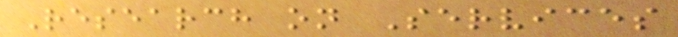Research on Services
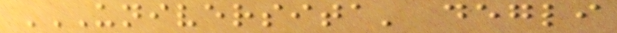UNIVERSITA' DEGLI
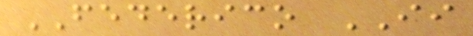FEDERICO II
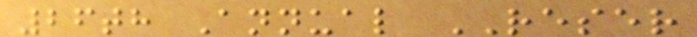26th Annual RESER
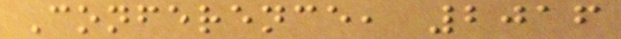Conference, 2016
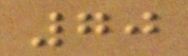70
